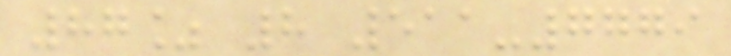87% 8 511-7779
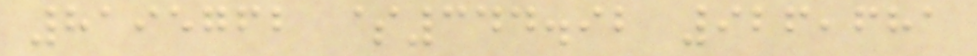8195762 $344.92 926,681
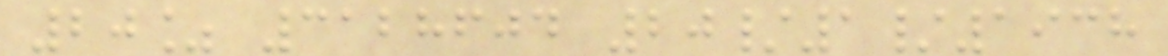20% 3128604 20/1/1938
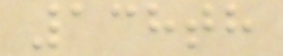138th
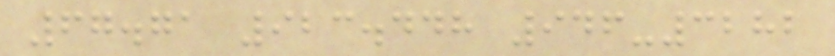67.71 923.448 946-3282
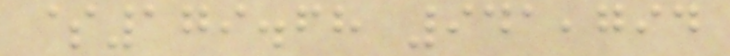$179.68 941,794
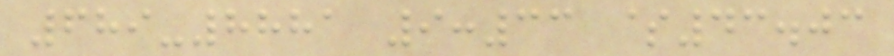689-8881 9:33 $43.03
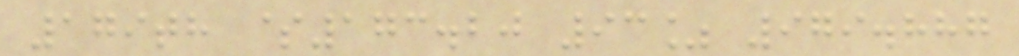179th $173.20 93% 979.887
